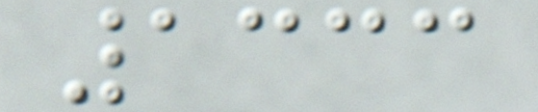1333
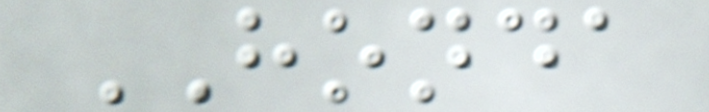HONDA
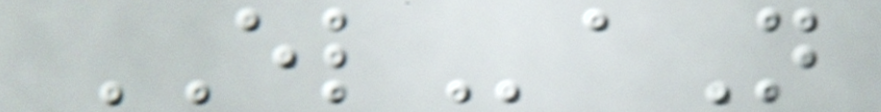ELaN
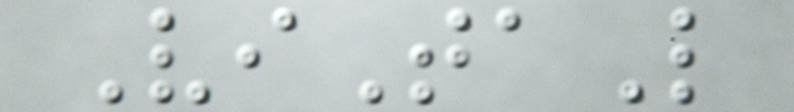ViTaL
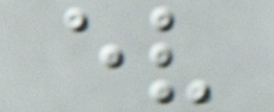ev
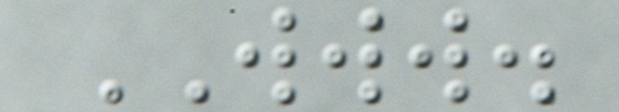WWW.
